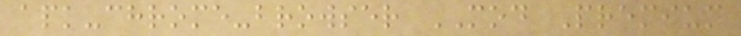apk-chrome-browser MOD Premium
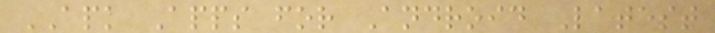APK Apps for Android Latest
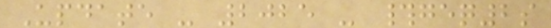Update - 2025 - #geq2s
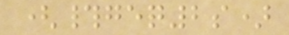(#geq2s)
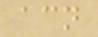acn
